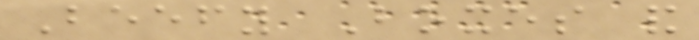Beefy Boxes and
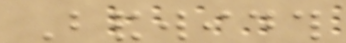Bandwidth
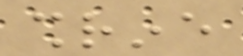shrine
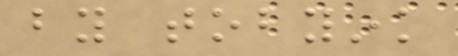by tobyink
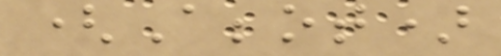(Abbot)
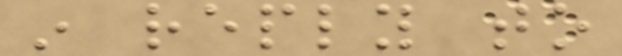in reply to
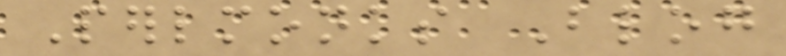Perlmonks Blog
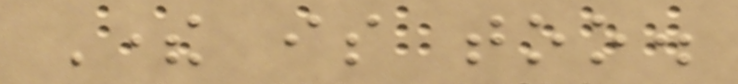There is too.
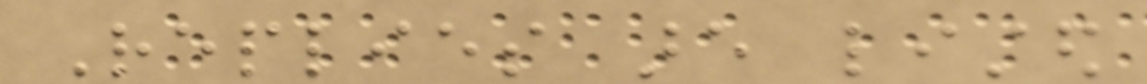Replies are listed
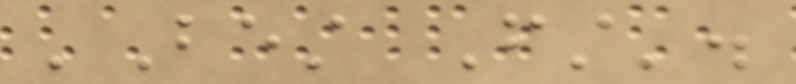'Best First'.
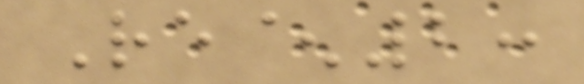Re^2:
